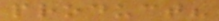product?
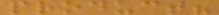product?
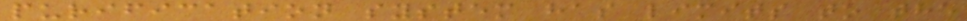purification system has limits to the
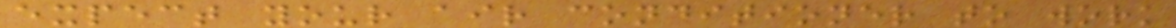expect your air conditioner to work
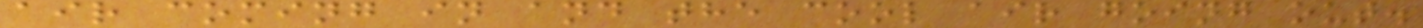air coming in and the cool air going out.
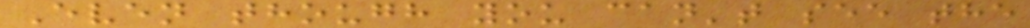Even though you can't see the
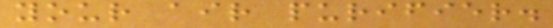your air purifier.
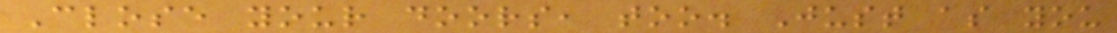Close your doors, too. Just as you
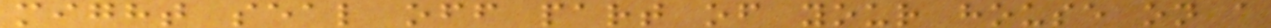might seal off part of your house on a
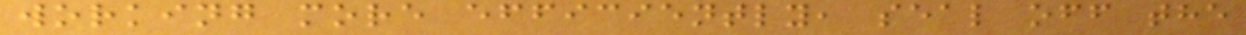working more efficiently, seal off the
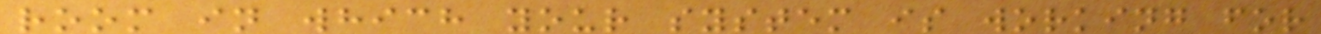room in which your system is working for
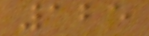125
